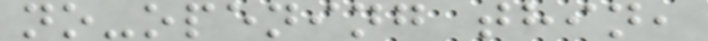no-opening thin,
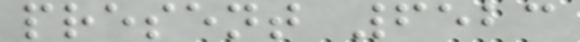present 6523
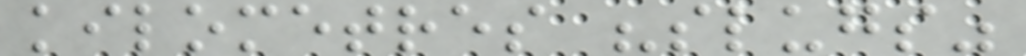kilometres "slugs"
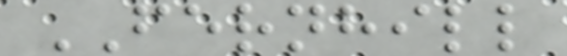FERNHILL
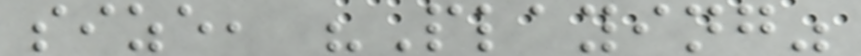size, "Playing"
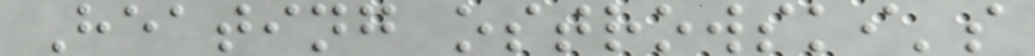Heating ostrowski's
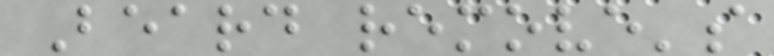Beard remove's
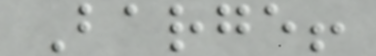Barge!
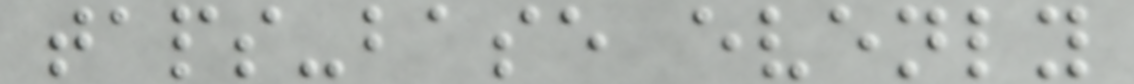taps-base evenly
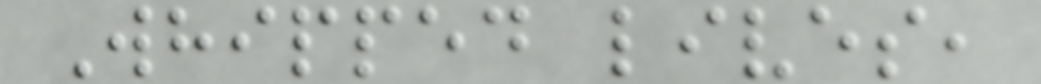Whipped lives,
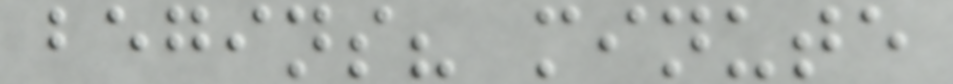begins? minute
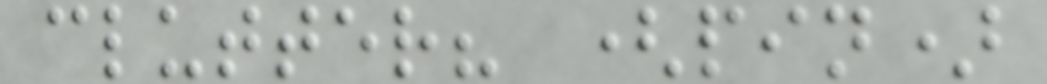clutter? (pin)
